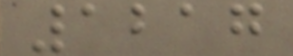1217
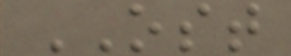OST
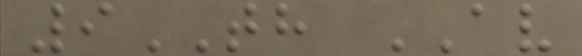9TH AV
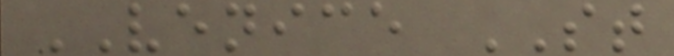VENICE ST
